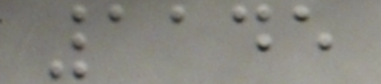1145
